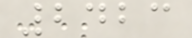2423
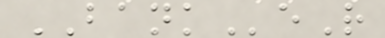BANKeR
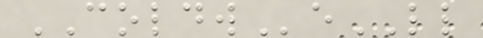COLDWeLL
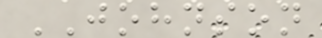JOHNSON
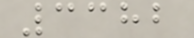3382
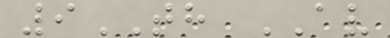9TH AV
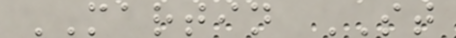MARTIN ST
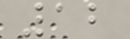12
